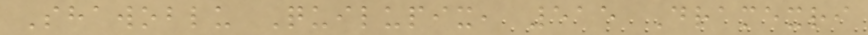Shawoblu Quilupix, 515 Dramexri
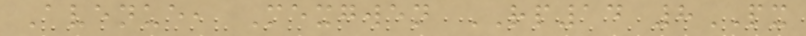Avenue, Mexgwen RP14 8PX
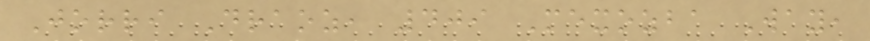Jorri Draoz, 409 Mexozba Way,
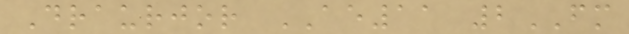Draurjor AE11 2FM
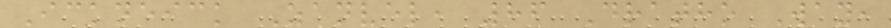Ickneick Zanvel, 86 Dratho Way,
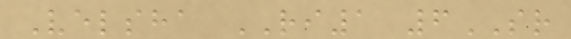Velsha RI1 6SR
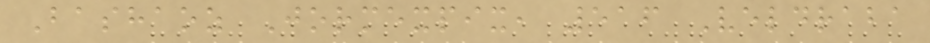Bashaoz Jormexpix, 516 Veldraba
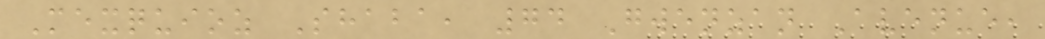Mexquioz Shaba, 74 Gwenzan Avenue,
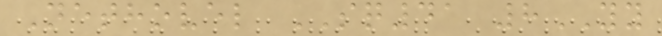Nethovel SQ41 8YY
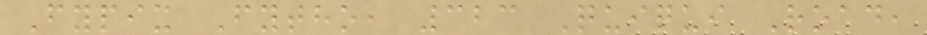Fypix Fytho, 323 Quiqui Road,
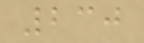230
